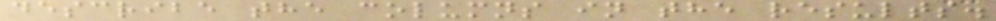describe the columns in the results.
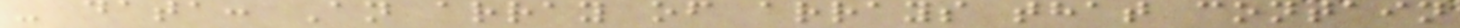- data: An array of arrays that contain
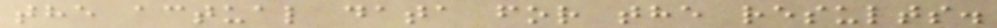the actual data for the results.
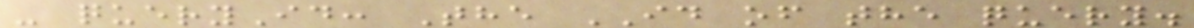- queryId: The ID of the query.
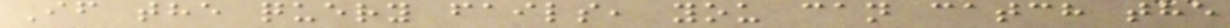If the query fails, you can catch the
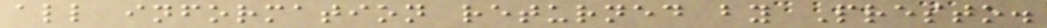all information returned by Presto.
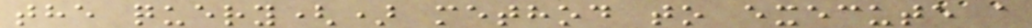the query() method to execute a
